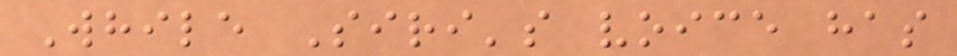While Siri's voice has
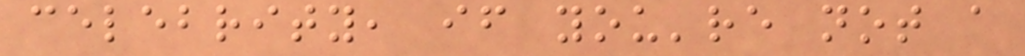celebrity, if you're not a
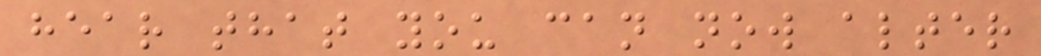hear that you can now alter
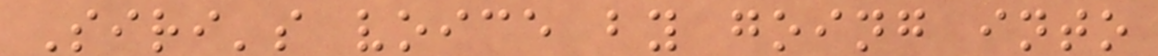Siri's voice by going into
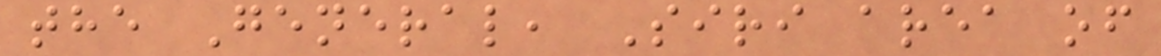the General, Siri area of
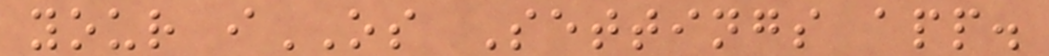your iOS Settings app.
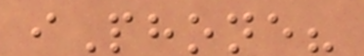iPhone?
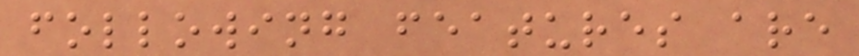following features are
